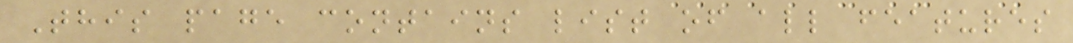This page contains list of all features
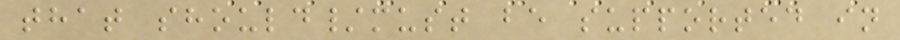that should/must be supported in
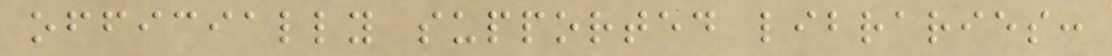officially supported libraries:
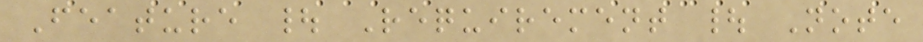Feature | Requirement | Note
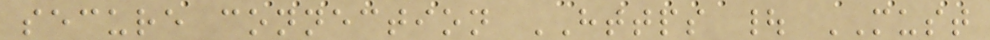secure connection HTTPS | MUST
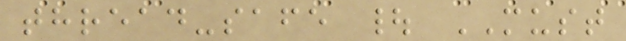thread-safe | MUST
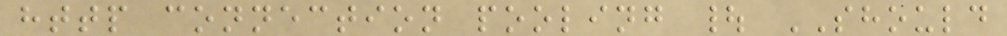http connection pooling | SHOULD
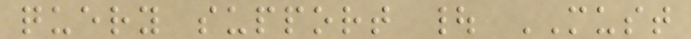query support | MUST
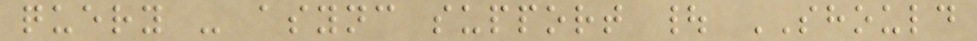query - async support | SHOULD
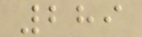289
